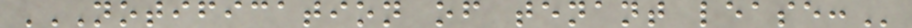NOTIFICATION OF TENANT LEASE:
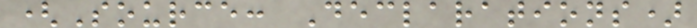(Source: Declarations)
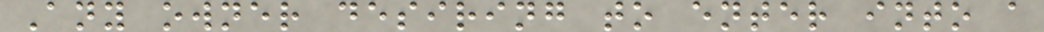Any owner desiring to enter into a
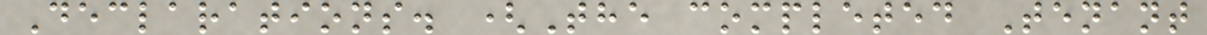Declarations. (The completed Tenant
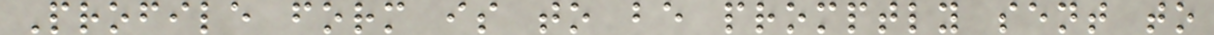Profile form is to be promptly sent to
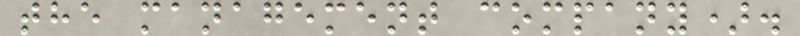the management company).
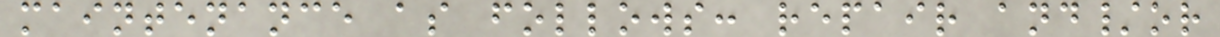maintenance as follows: repair and/or
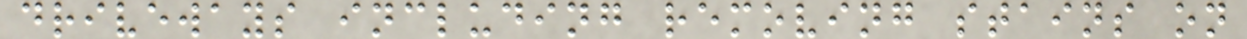driveways including removing stains on
